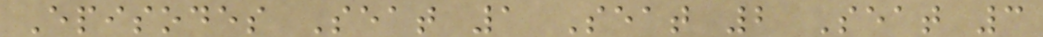Episodes Seat 1 Seat 2 Seat 3
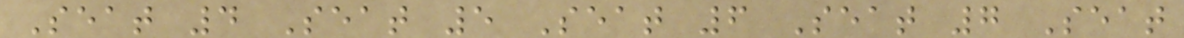Seat 4 Seat 5 Seat 6 Seat 7 Seat
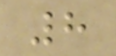8
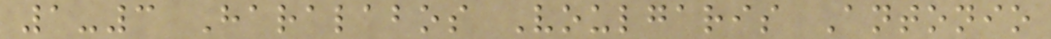1-3 Haralabos Voulgaris Antonio
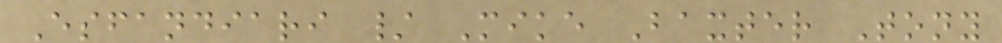Esfandiari / Mike Baxter Tony
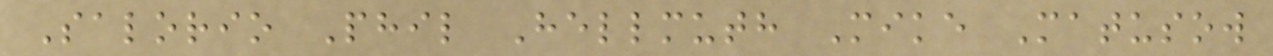Salorio Phil Hellmuth Mike Matusow
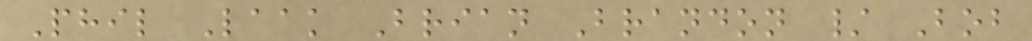Phil Laak Brian Brandon / Bob
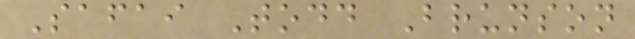Safai Todd Brunson
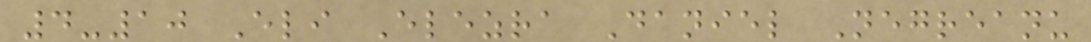4-10 Eli Elezra Daniel Negreanu
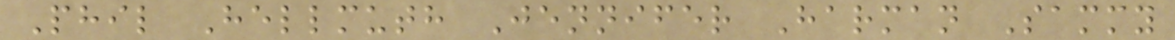Phil Hellmuth Jennifer Harman Sammy
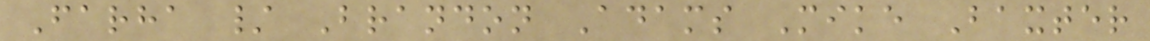Farha / Brandon Adams Mike Baxter
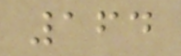164
